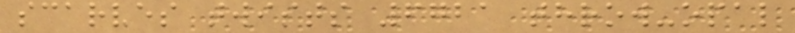scarves twists 6721 throw-opal
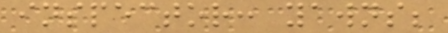inspector: yawns;
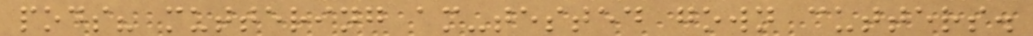pods? muttering am-tested gown cutters.
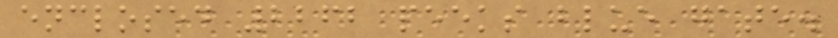enclosed 2262 peeks blue gate.
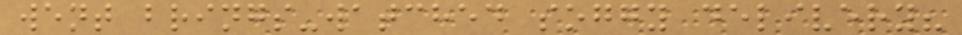went brings-watched soggy delivery?
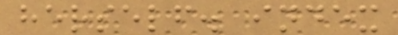herself. index
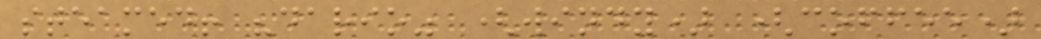steamed! "dario" (windy) (coffee)
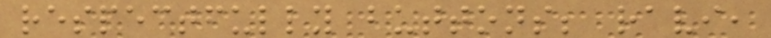respectfully buttons; ravi,
